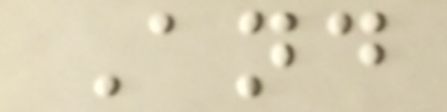And
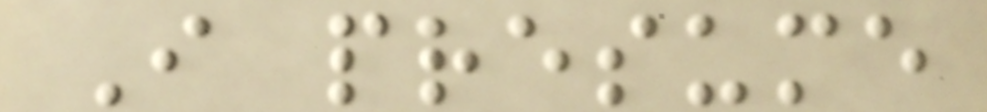I presume
